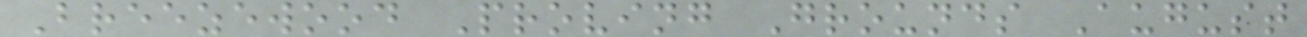Breezewood Proving Grounds August
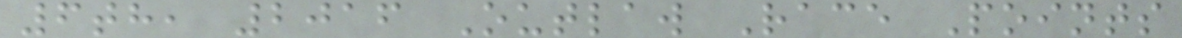6th, 2016 Outlaw Race Points
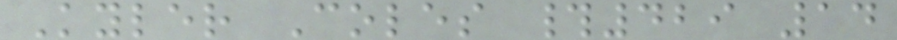Kyler Coles #429 14
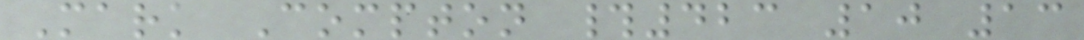Mark Compton #423 10 13
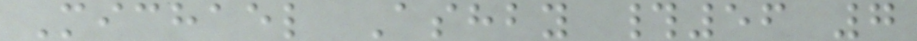Michael Ashby #56 7
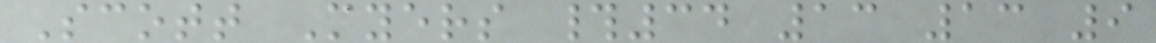Scott Myers #34 13 13 9
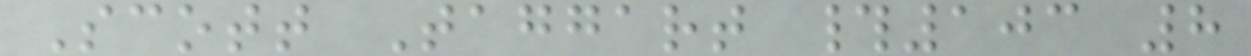Scott Taggart #103 8
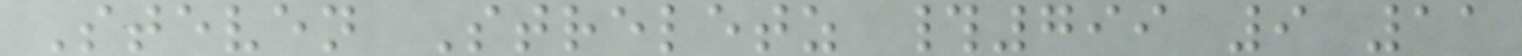Steven Streletz #799 9 11
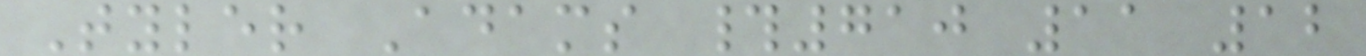Tyler Adams #710 11 12
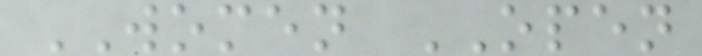WOMEN OPEN
